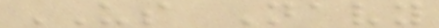US Navy
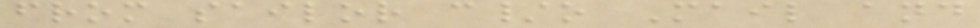from sailor c/o Mail and
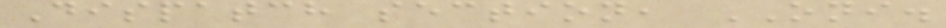Dispatch section, ONI.
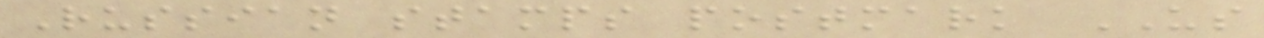Russian stamps postmark US
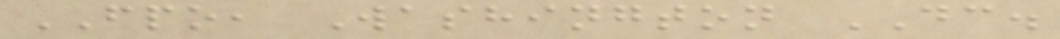FPO, Washington DC.
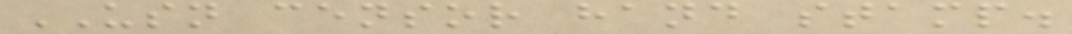USN censor hand stamp.
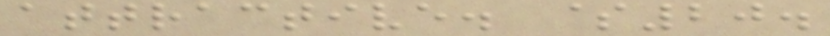attractive. $20.
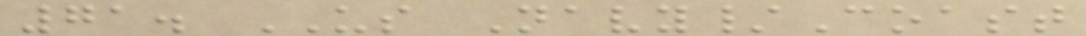71. US Navy/Coast
